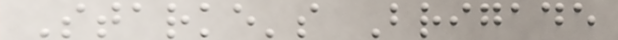Starke's Brigade
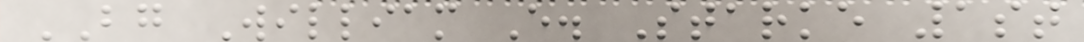BG William E. Starke 1st
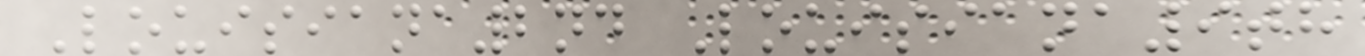Louisiana2nd Louisiana9th
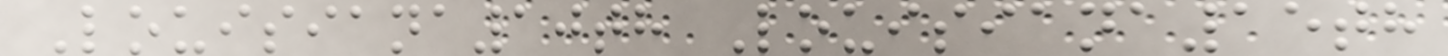Louisiana10th Louisiana15th
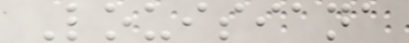Louisiana
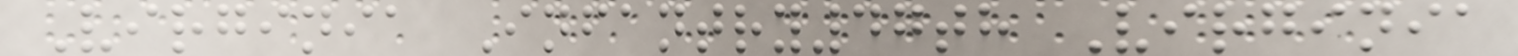Virginia Infantry47th Virginia
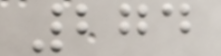274
